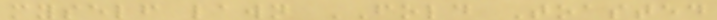myself lawn FOLD Toasted
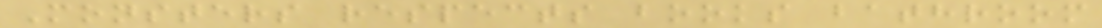Monsters respects books bathroom
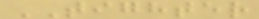TIGHTER
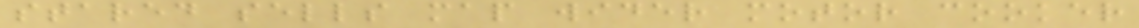stared sells map wider motor cooker
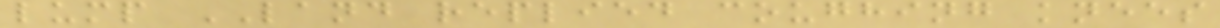lump LAND replied coughing knees
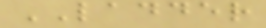LADDER
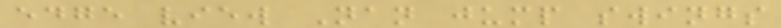edge view Nan jump swings
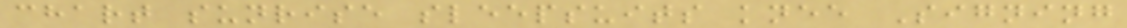chart sunrise sleepsuits knee Signing
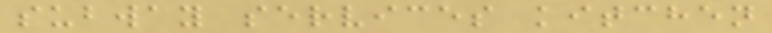subway services kitchen
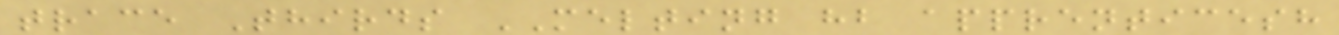trace Thirds MELTING hb apprenticesh
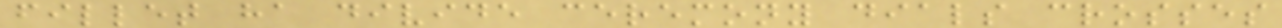fillet ha divide ceremony dials crosses
